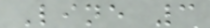Line 3
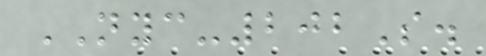NYC-202S.
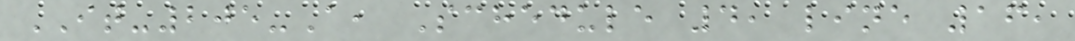IT-205-A, Schedule 4, line 16,
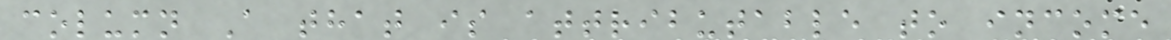column A that is attributable to income
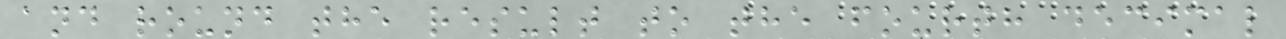and round the result to the fourth decimal
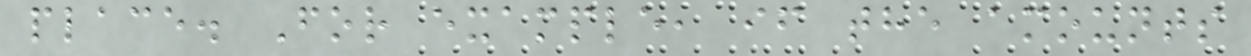place. For example, if the amounts
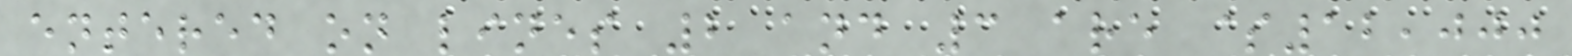entered on lines 2 and 3 are $12,000
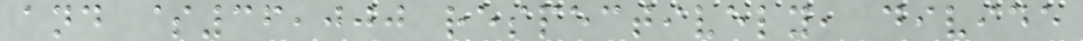and $36,000 respectively, divide
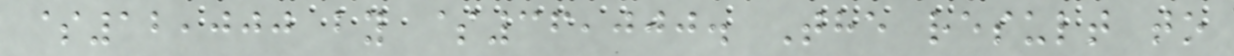$12,000 by $36,000. The result to
